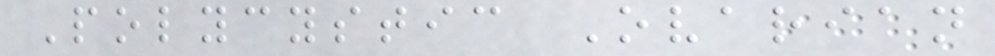Polycystic Ovarian
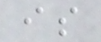is
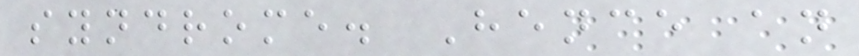syndrome. Hence an
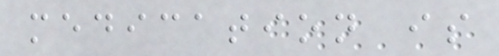medication is
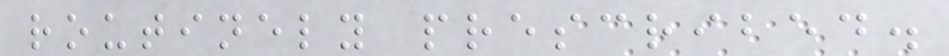routinely prescribed.
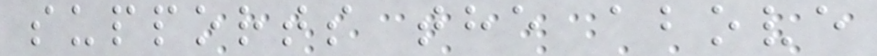supports the above
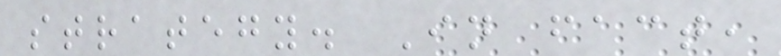strategy. In fact,
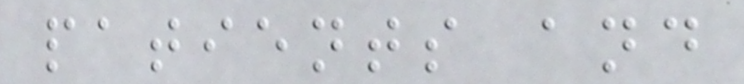patients and
